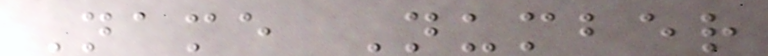Name Number
